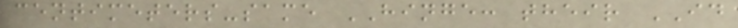centimeters-same HINGE: their ID
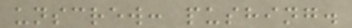unscrew: pushing.
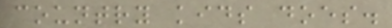country kids does.
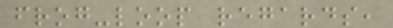frog-loop regards,
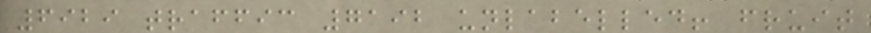6929 traffic 7192 unlabelled! fruit
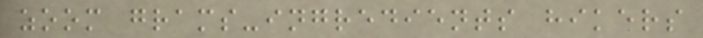zoom grams-ingredients hikers
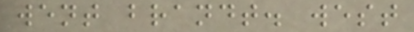went brandt. west
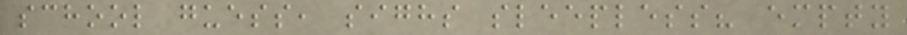school guess, sighs sleepless? empty
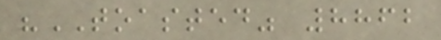"TOASTED" 8862
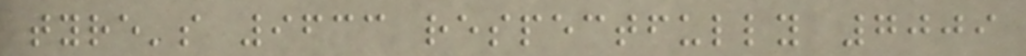tyre's 9633 respectfully 7009
